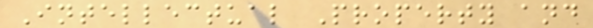Intellectual Property and
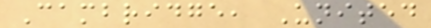Cambridge, United
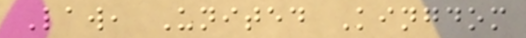Law, United Kingdom
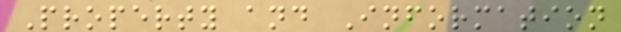Property and Information
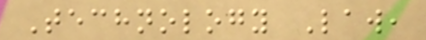Technology Law,
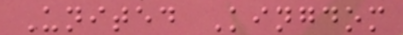United Kingdom
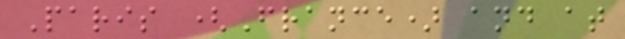Paris (France) and at
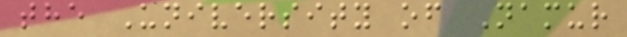the University of Namur
